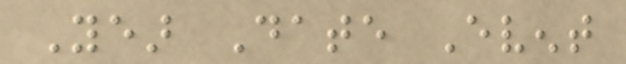Year Date Event
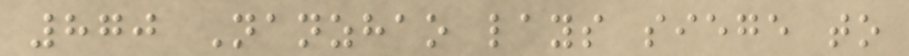870 Nanzhao lays siege to
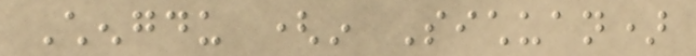Chengdu (in Sichuan)
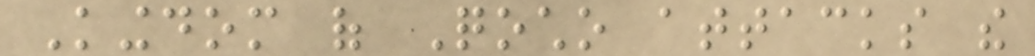Kingdom of Qocho attacks the
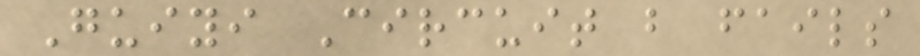Guiyi Circuit but fails
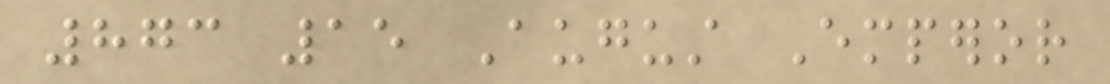873 15 August Emperor
